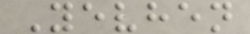Yevhen
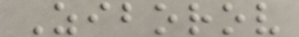Ziborov
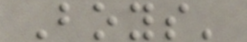Boys'
